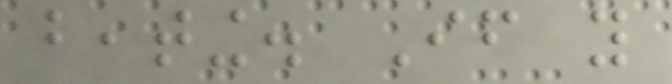beating. If you
